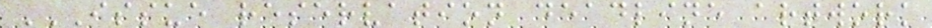ISSUE RESERVATION DEADLINE ARTWORK
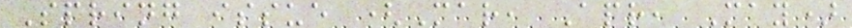Spring issue (Mar, Apr, May)
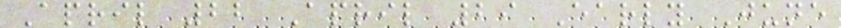April 22 April 29 Early June
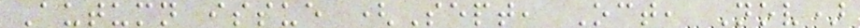Autumn issue (Sept, Oct, Nov)
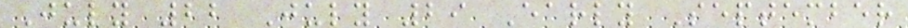July 22 July 29 Early September
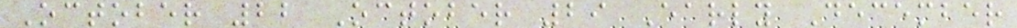October 22 October 29 Early December
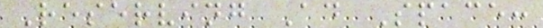Reserving Ad Space:
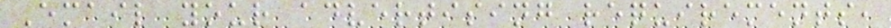Email your advertising requirements,
